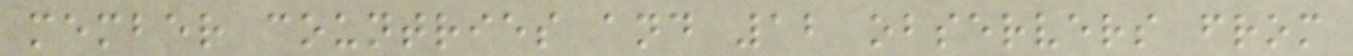member countries and 12 observers from
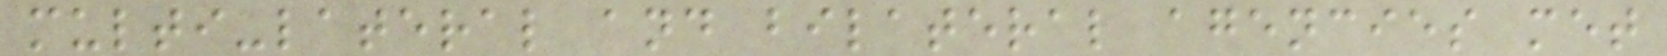multi-lateral and bilateral agencies met
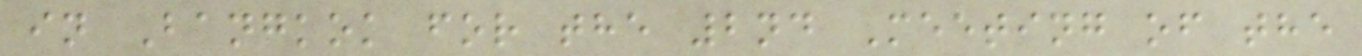in Bangkok for the 2nd Meeting of the
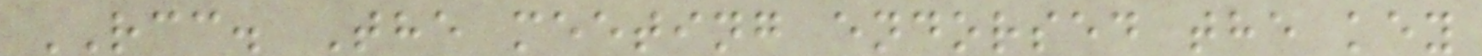RCC. The meeting endorsed the key
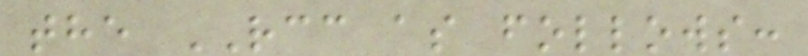the RCC as follows:
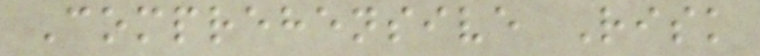Comprehensive Risk
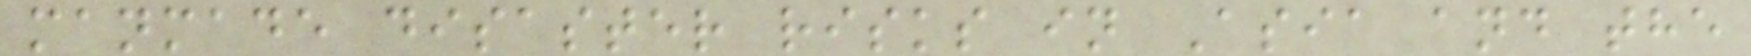manmade disaster risks in Asia and the
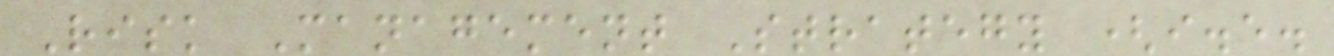Risk Management Strategy (i.e.
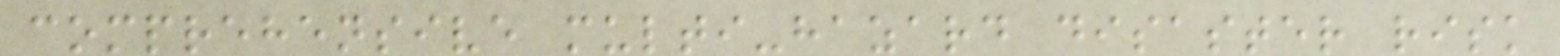comprehensive multi-hazard disaster risk
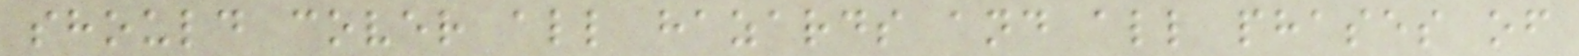should cover all hazards and all phases of
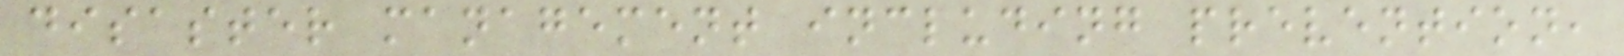disaster management including prevention,
